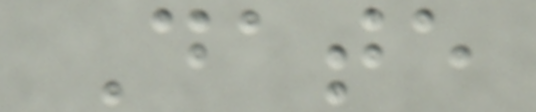Date
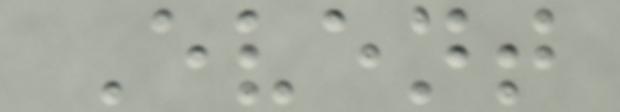Event
